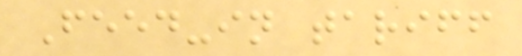Feed-in tariff
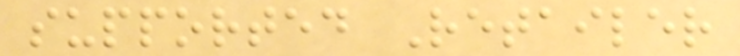supported Retailer
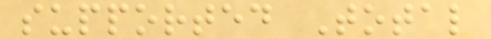supported Total
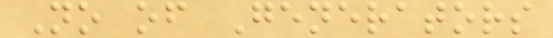No of Generators
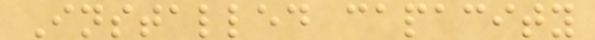Installed capacity
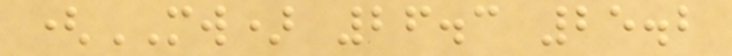(MW) 26.3 25.2
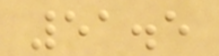51.5
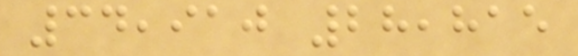34,910 28,815
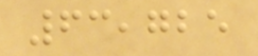63,725
